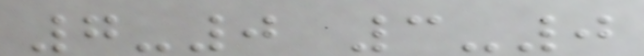7-0 3-0
